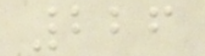226
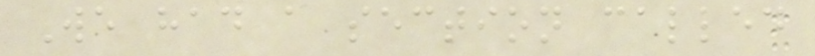We had a section called
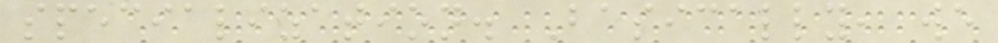specialization. Basically, we
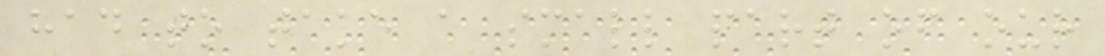had to take a small part of our
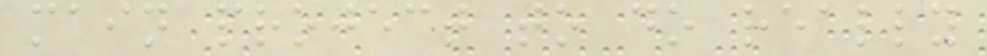main project to do really
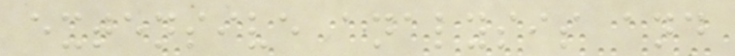extensive analysis and
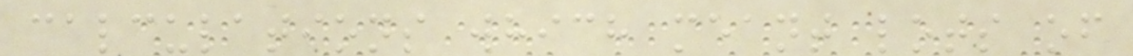calculations which meant lots of
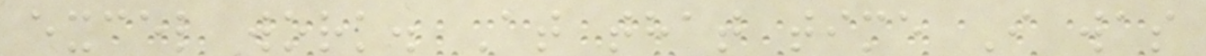excel work. At that time I was
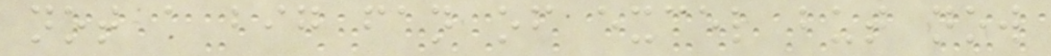not a big fan of excel but now
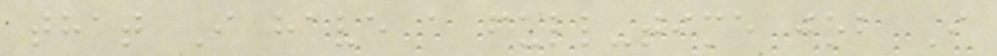that I have a full-time job I
